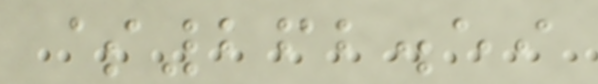$262.59
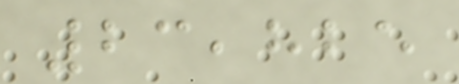23,825
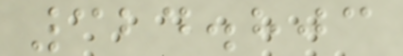324.803
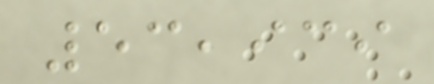53,939
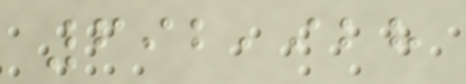692,928
